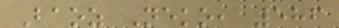Baoz Neko, 586
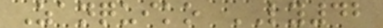Zanquiko LY42
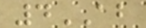4AB
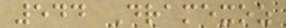544 Dramexoz
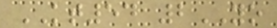KT54 2YO
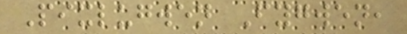Pixlugwen Fygwen,
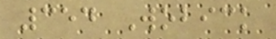354 Wobick
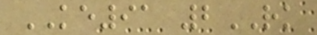KE91 2RK
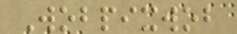Wobpixwob
